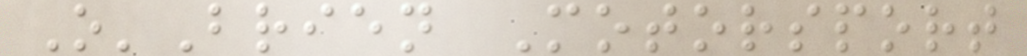O'Brien Motorsport
